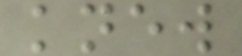knew
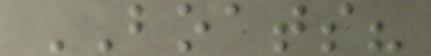BOATS?
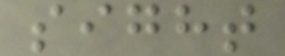sight
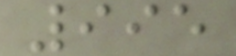995
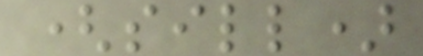(sill)
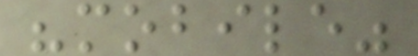"mobile"
